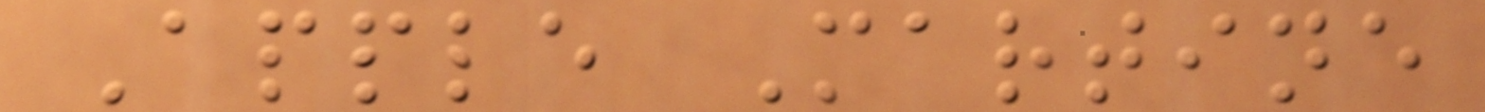Apple Martine
